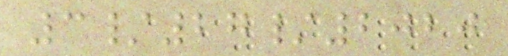3/27/2020
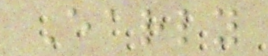Early
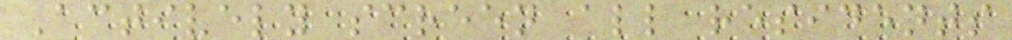Actively screen all residents
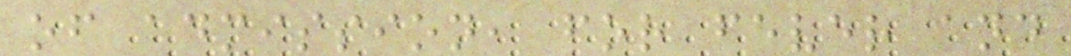of admission, for fever and
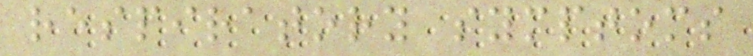respiratory symptoms
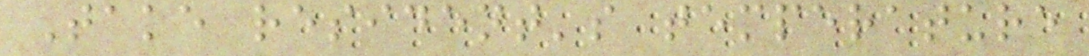Take resident's temperature
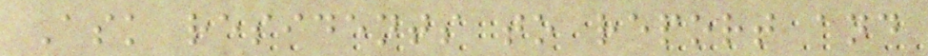Ask residents to report and
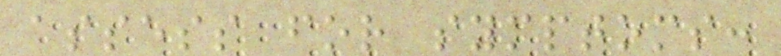assess for symptoms:
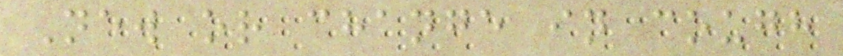New or change in cough
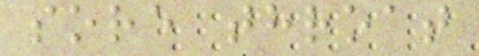sore throat
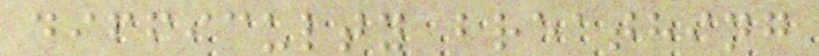difficulty breathing
